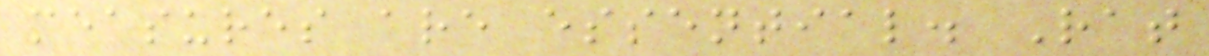measures are essential. Rat
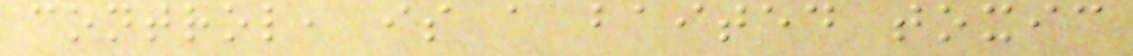control, is a baited toxic
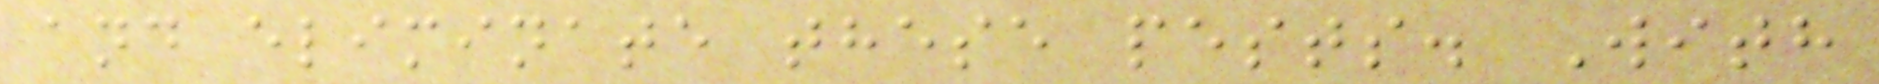and eliminate these pests. With
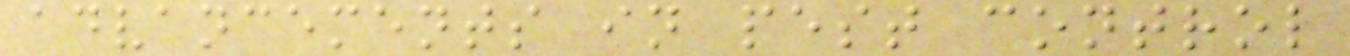advancements in pest control
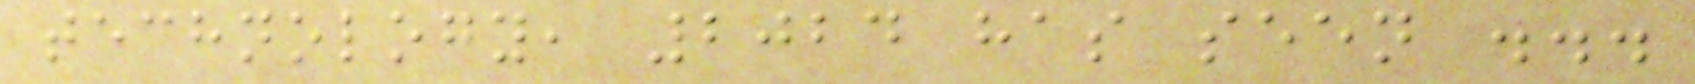technology, 2024 has seen ...
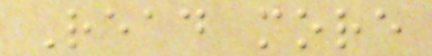Read more
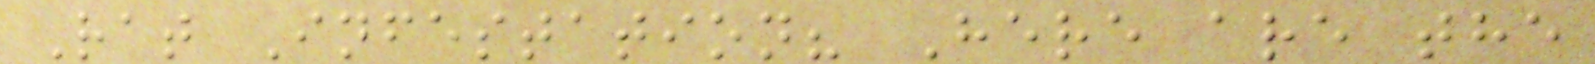Rat Infestation? Here are the
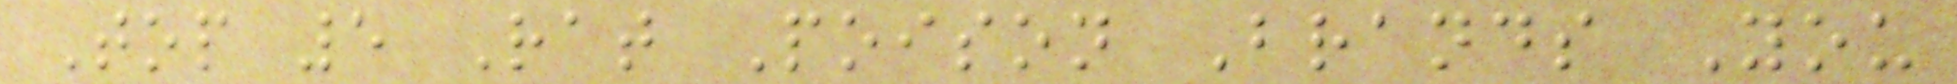Top 5 Rat Poison Brands You
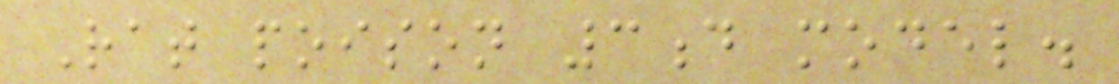Rat poison 3d model.
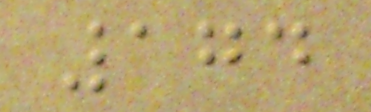174
